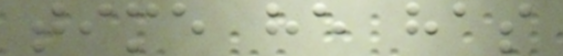time he has
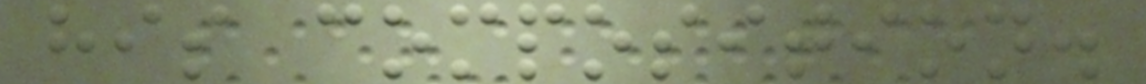his composition.
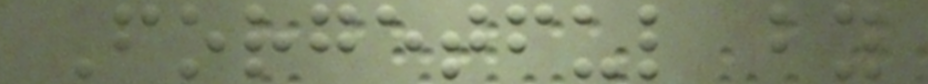Forgetful by
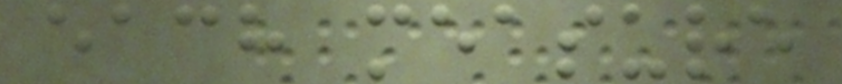each measure
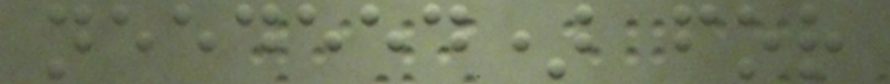needeed) for
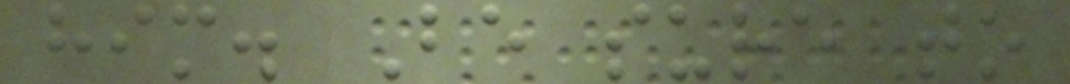him. Be sure to
